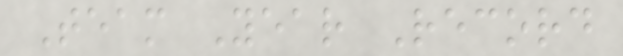Team Year Record
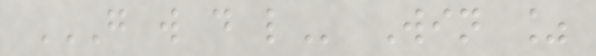G W D L Win %
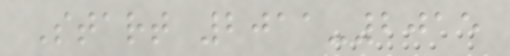Start 2011-2015
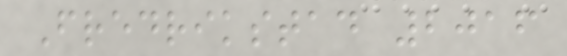Fredrikstad 2016
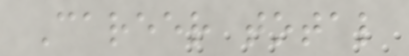Career total
